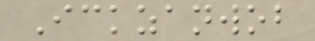Ickzanwob
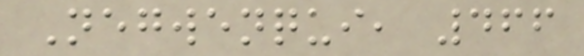Negwenqui, 466
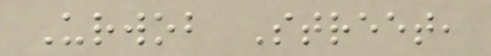Urwob Street,
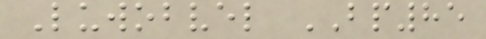Luwobvel BP85
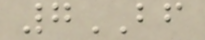7BF
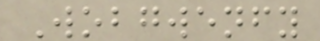Wobgwenfy
